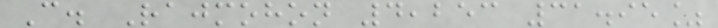C. Rajmohon 4,253 31.95%
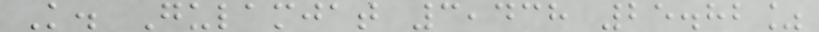K. Gulamjat 3,438 25.82%
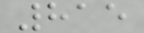815
